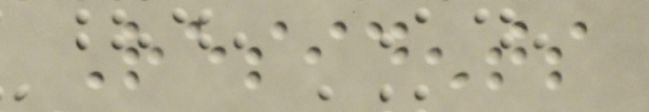Residents
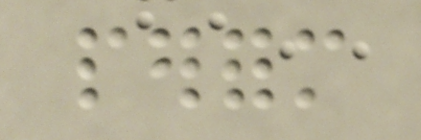perform
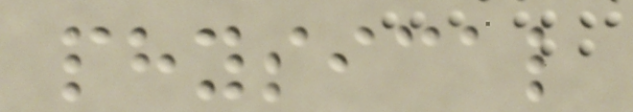physical
